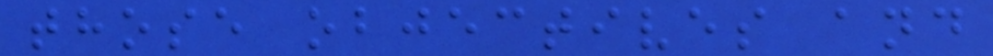those objectives and
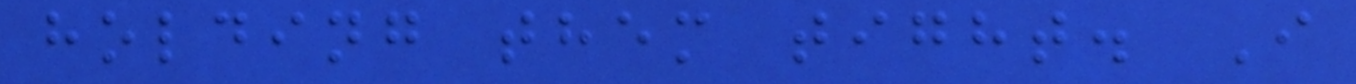holding them tight. I
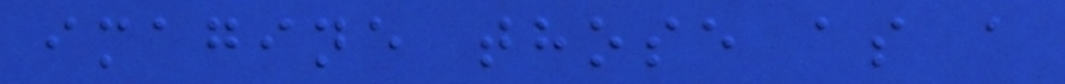imagine those as a
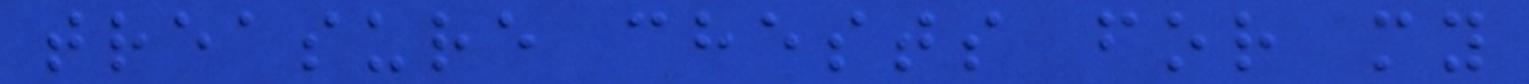treasure chests for my
